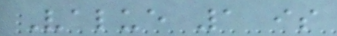Value 1 is
